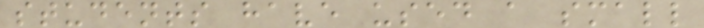students have used a small
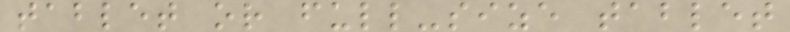tablet or full-size tablet
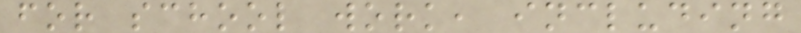for school work, including
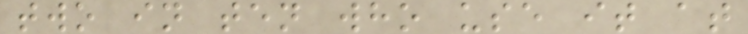two in ten who use it at
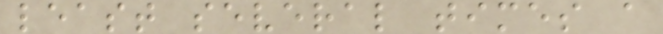least several times a
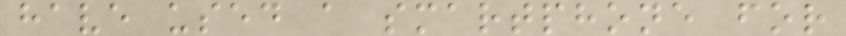have used a smartphone for
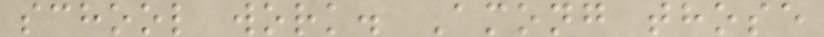school work. Among those
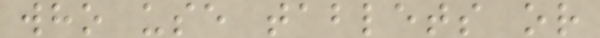who use tablets or
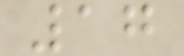17
